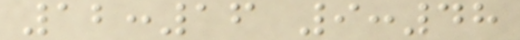12:16 9:48
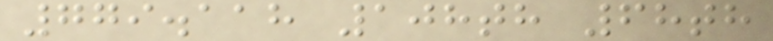779.118 108th 68th
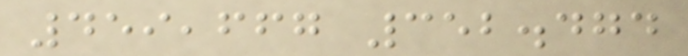459,667 352.474
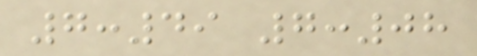7:49 7:08
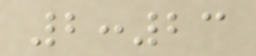2:23
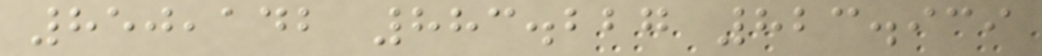850,142 883.227 823.939
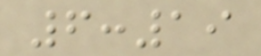6:19
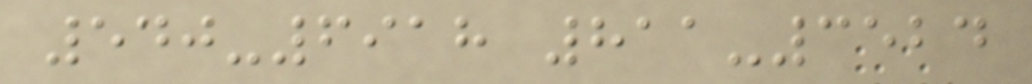540-6918 811-3524
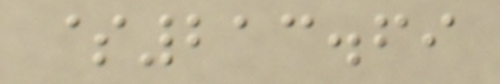$213.69
